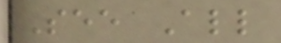See All
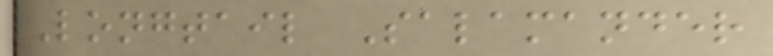Longtail Salamander
